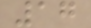17
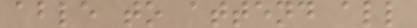able to attend all
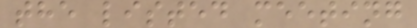the listed meeting
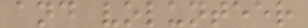and volunteer
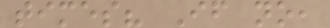times? If no,
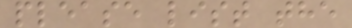please list the
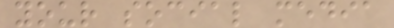your social media
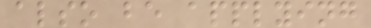also be applying
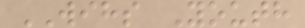WIHS Youth
